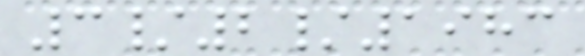3/2/1983
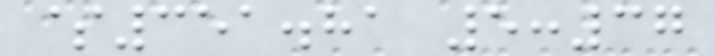$351.81 5:37
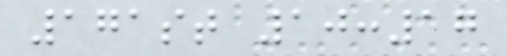171st 10:17
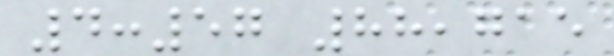4:57 88,715
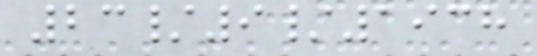23/9/1938
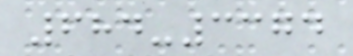684-3374
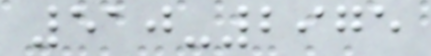510-2975
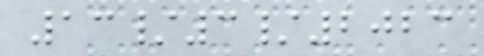13/3/2023
